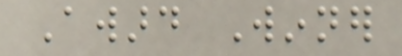Award Winner
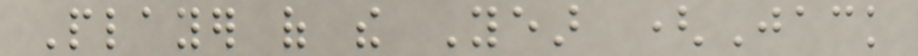Player of the Year (Jack
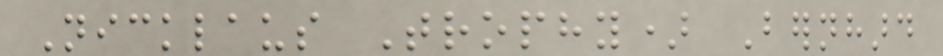Nicklaus Trophy) Bernhard
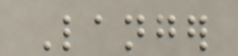Langer
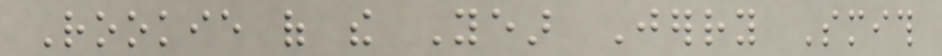Rookie of the Year Jerry Smith
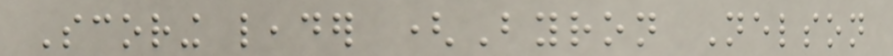Scoring leader (Byron Nelson
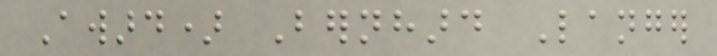Award) Bernhard Langer
